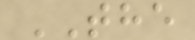THE
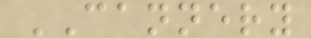CANNERY
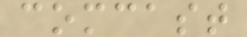comcast
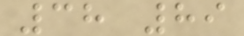38 89
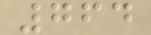764
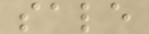sale
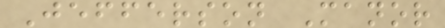Jefferson Manor
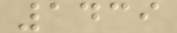1439
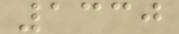1330
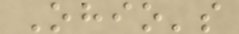Ohio's
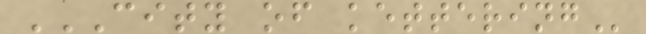CITY OF KETTERING
